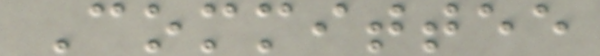Committee
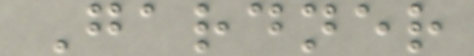Gardner
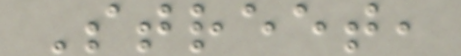Street,
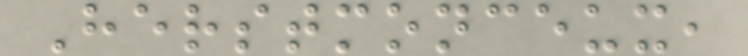Herstmonceux,
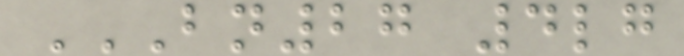BN27 4LG
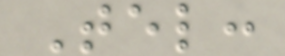Tel:
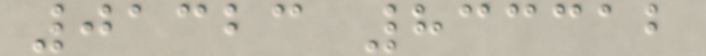01323 833312
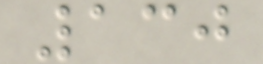130
